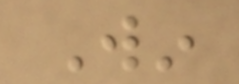Win
